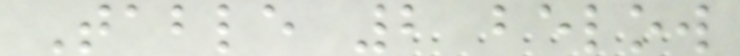Table 2 below
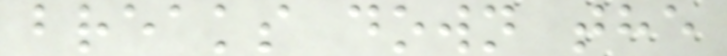breaks down the
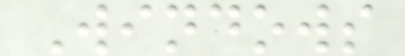Windows
